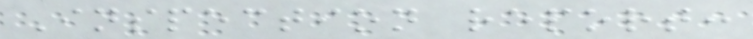Inspection report:
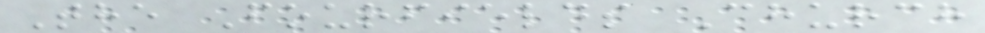The Fourfields Church
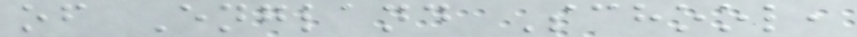of England School,
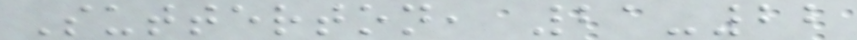Sutterton, 21-22
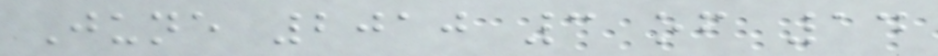June 2010 3 of 14
